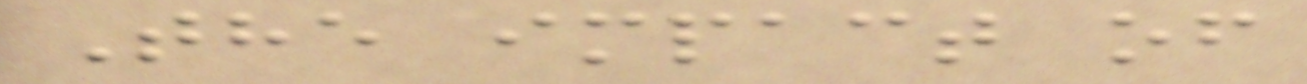The impact of
